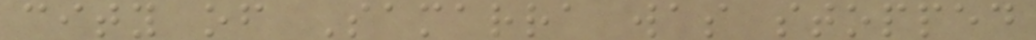city of Samarra was stopped
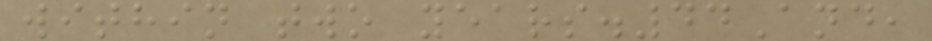within two years.44And,
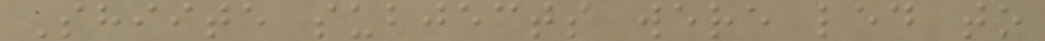Shiite subjects were led to
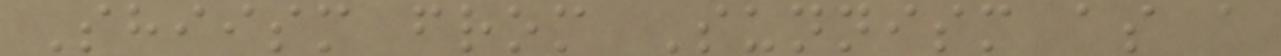Shiism from Sunnism as a
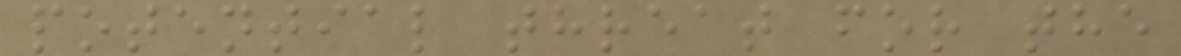potential threat for the
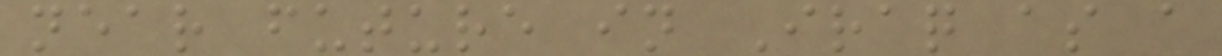near future in Iraq as a
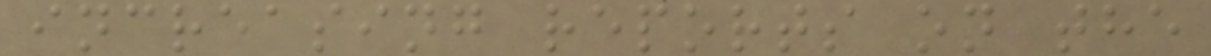increasing reports on the
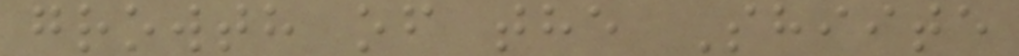growth of the Shiite
